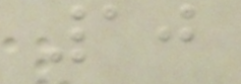10
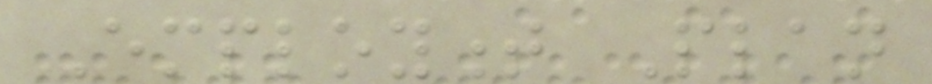Employment Plan
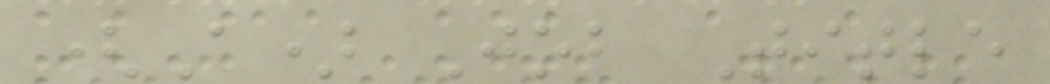(A) Job Title
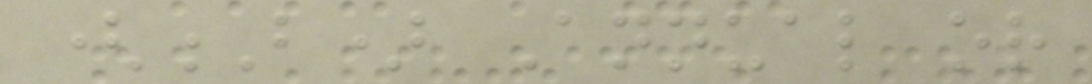(B) Annual or
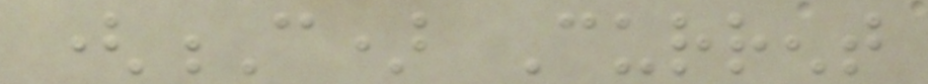(C) Current
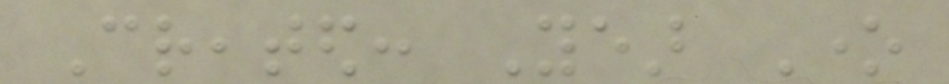Created: Year One
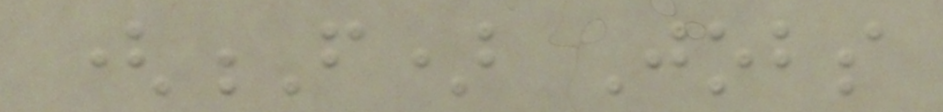(F) Jobs
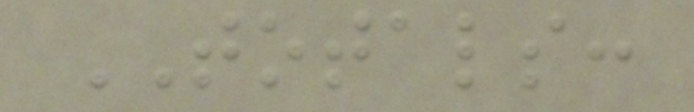TOTALS:
